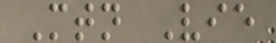Mtn Vie
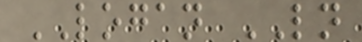LOGAN LN
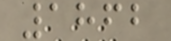1862
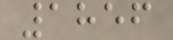1856
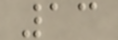13
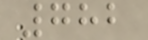782
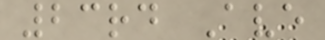23rd Ave
